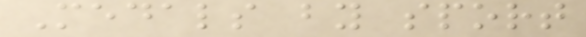Medals by sport
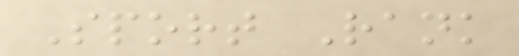Sport Rank
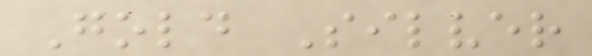Gold Silver
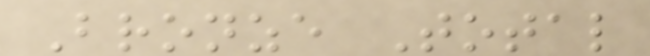Bronze Total
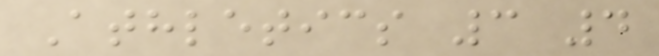Athletics 3 4
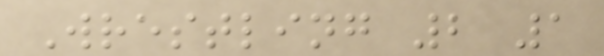Wrestling 2 1
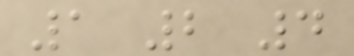1 2 4
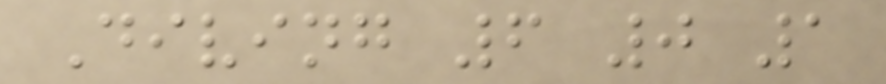Diving 6 0 1
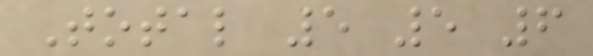Total 5 5 6
